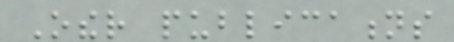Other publications
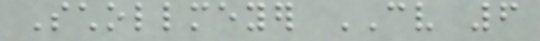Schollmeyer CV 6
